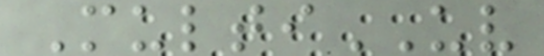MultiUV
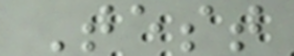Test
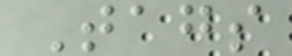Tags
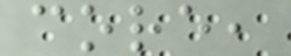core,
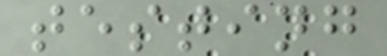testing
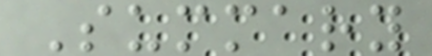Summary
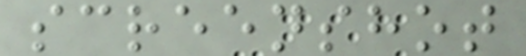screenshot
